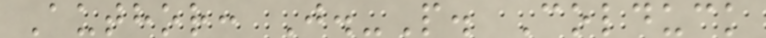Author: J.-P. Colduck
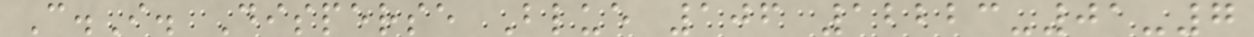C.I. Disperse Blue 106 12223-01-7
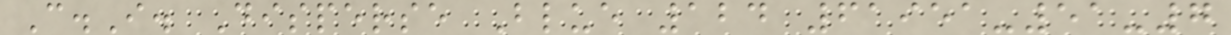C.I. Disperse Blue 124 61951-51-7
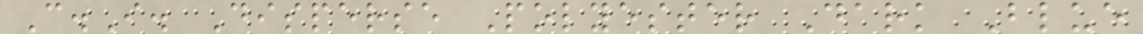C.I. Disperse Polyester Dark Blue
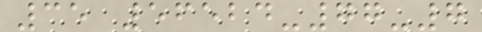35 56524-77-7
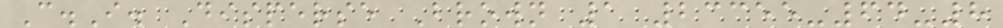C.I. Disperse Brown 1 23355-64-8
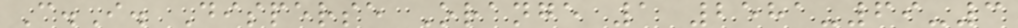C.I. Disperse Orange 1 2581-69-3
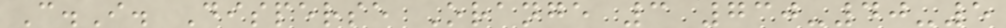C.I. Disperse Orange 3 730-40-5
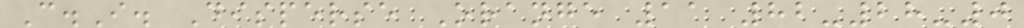C.I. Disperse Orange 11 82-28-0
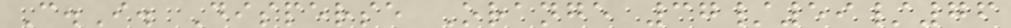C.I. Disperse Orange 37/59/76
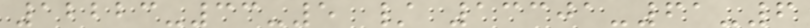12223-33-5 / 13301-61-6
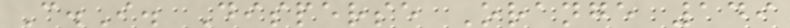C.I. Disperse Orange 149
